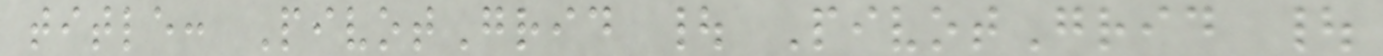title: PivotGrid | PivotGrid |
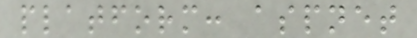platform: aspnet
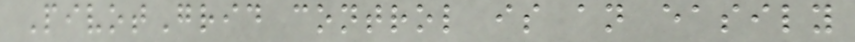PivotGrid control is an easily
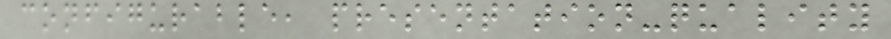configurable, presentation-quality
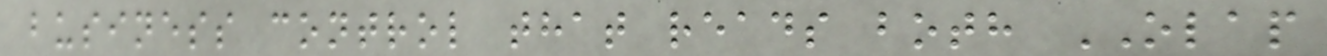business control that reads both OLAP
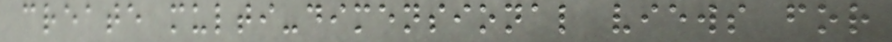create multi-dimensional views for
